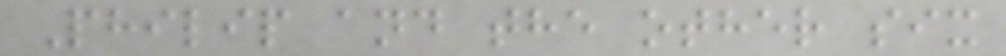Philip and the other six
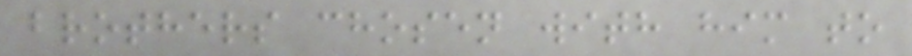brothers chosen with him to
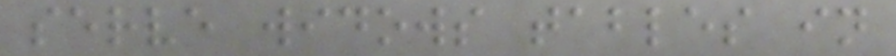serve widows tables in
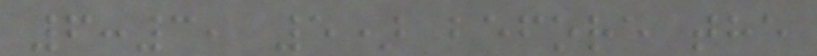6:3, 5) before the
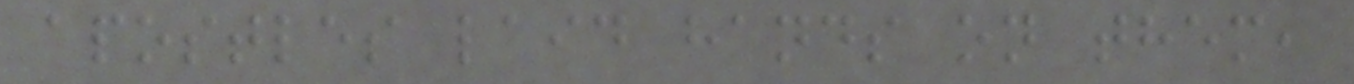apostles laid hands on them,
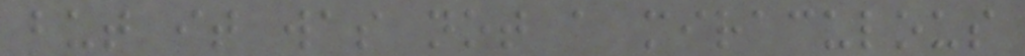but it was not a miraculous
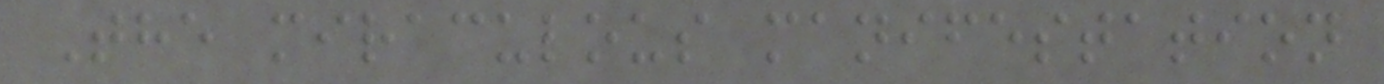The miraculous manifestation
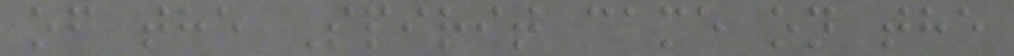of the Spirit came on the
